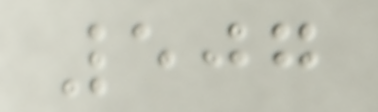507
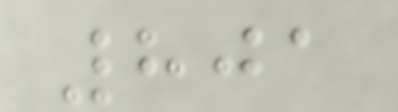801
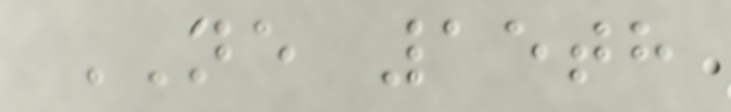NE 15th
